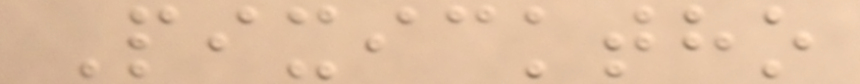Pixicktho
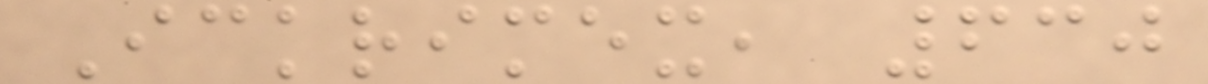Ickrimex, 630
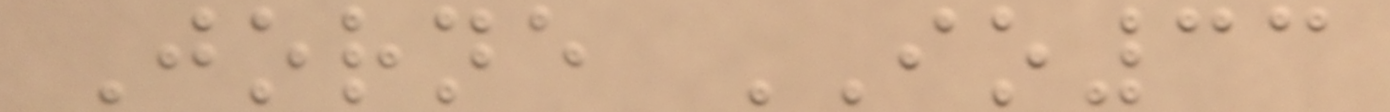Jorne IO33
